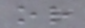or
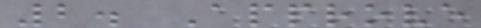2. Approve
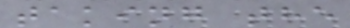taking the
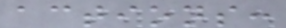actions:
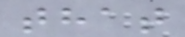that
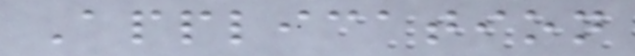Application
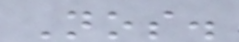Nos.
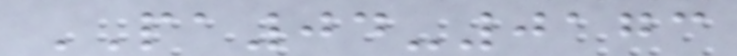PA04-0173
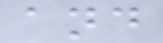and
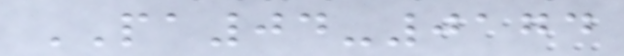PA04-0174
